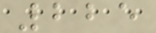225
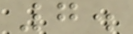7.
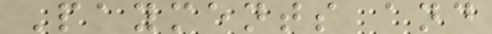Payments and
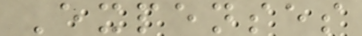Expenses
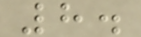8.
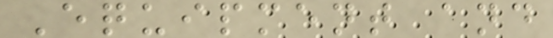Equipment and
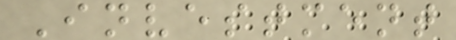Investment
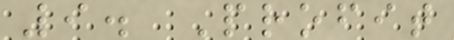9. Profit
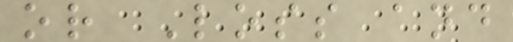or Loss and
